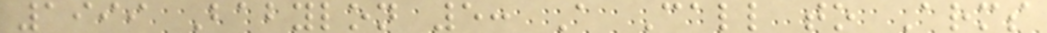1999 Babylon 5: A Call to Arms
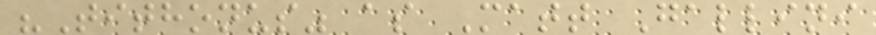"Tithonus" as Matt Gallini
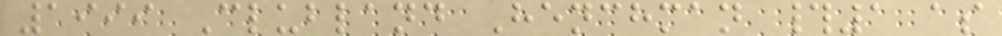1999 Clubland Henchman #1 as
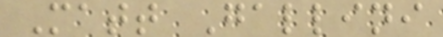Matt Gallini
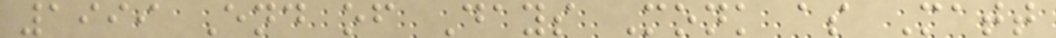1999 End of Days Monk as Matt
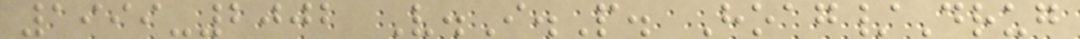1999-2002 V.I.P. Hoag/Drug
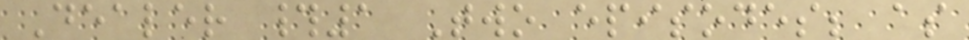Dealer #1 Two episodes; as
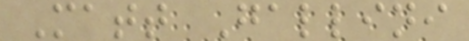Matt Gallini
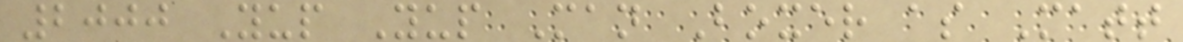2000 Yup Yup Man Boxer as Matt
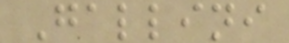Gallini
